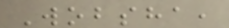Wobsha,
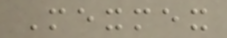Mexmex
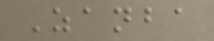Zanba
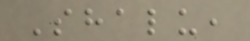Shalu,
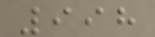998
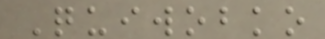Quiwobko
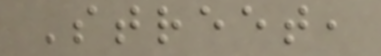Street,
